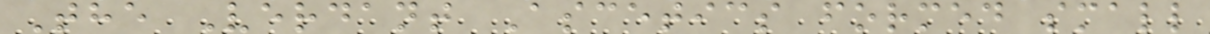The Verdant Ascetics formed small
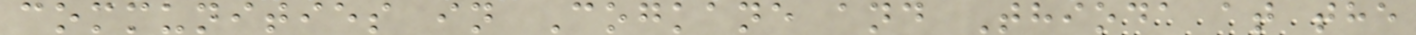communities in Cogkane and Thioda at the
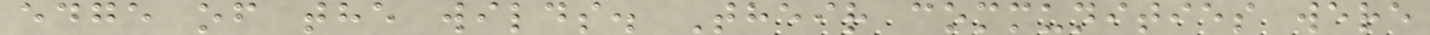edge of the wilds. Their communities were
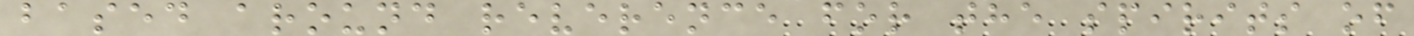based around reverence for the spirits of
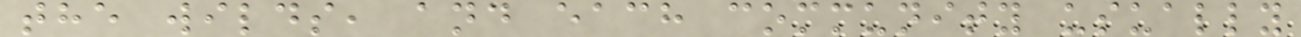the wilds, and each community usually
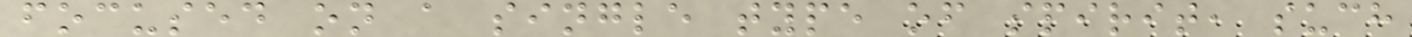focused on a single type of spirit, such
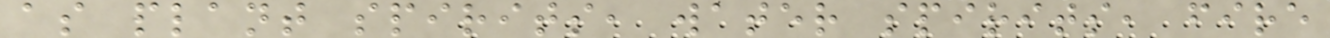as plant spirits, water spirits, fire
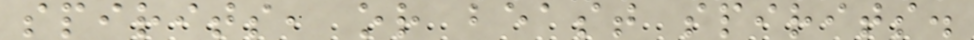spirits, or beast spirits.
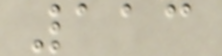113
